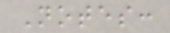Notes:
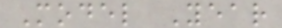Model Year
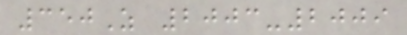350Z 2003-2009
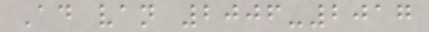Ad van 2006-2017
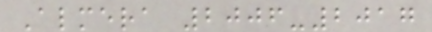Almera 2006-2017
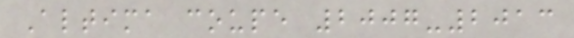Altima coupe 2007-2013
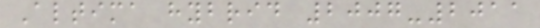Altima hybrid 2007-2011
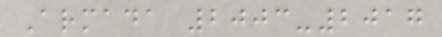Armada 2003-2017
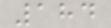184
